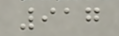917
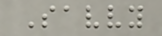Savvy
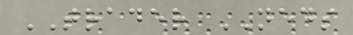TRADER NEDS
